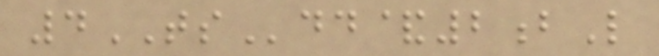4TSdd&2bL
